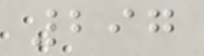297
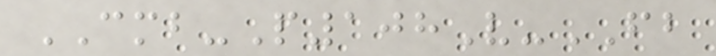CMB-P108V-FB
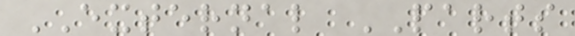EXTERNAL PARTS
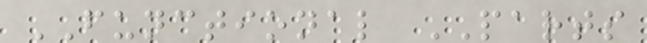FUNCTIONAL PARTS
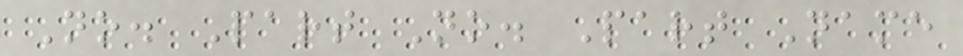No. Part No. Part Name
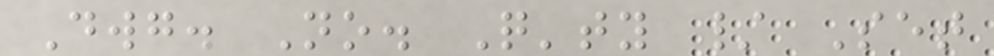Dwg. No. Q'ty / Set
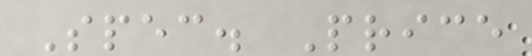Spec. Price
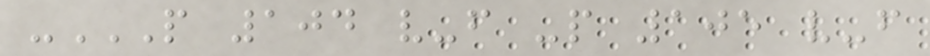-P 104 V-F -P 105 V-F
